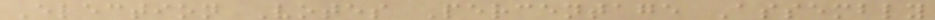Election Votes Percentage Assembly
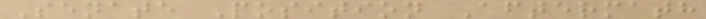Senate Position Aftermath
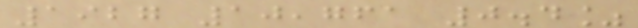1927 10,761 0.4%
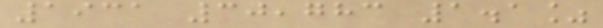1931 30,783 1.1%
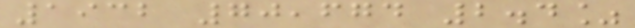1932 70,674 2.4%
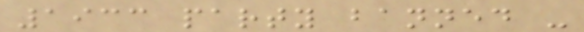1933 party banned -
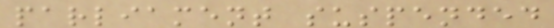parliament suspended
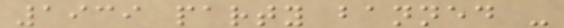1939 party banned -
